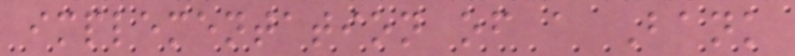implementation of a Bank
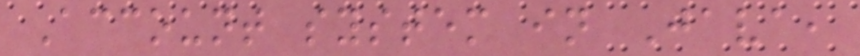Account system in Java,
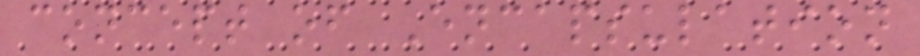concept of Encapsulation
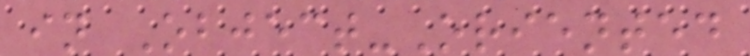in Object-Oriented
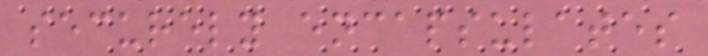securely encapsulates
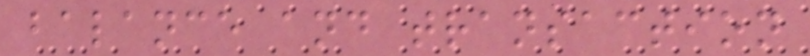balance and transaction
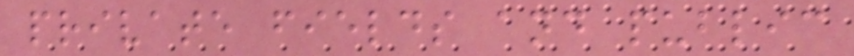private fields and public
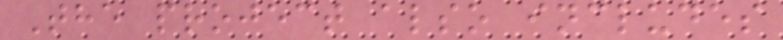The project also includes
